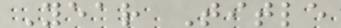Year Title
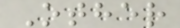Other
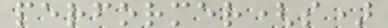performer(s)
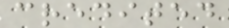credited
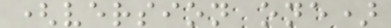(version one)
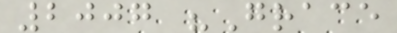2007 "Grace
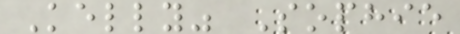Kelly" Sophie
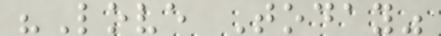"Love Today"
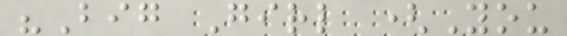"Big Girl (You
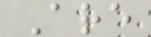Are
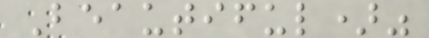Beautiful)"
